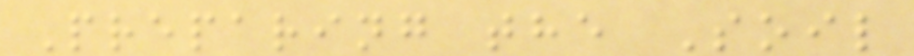Preparing the Soil
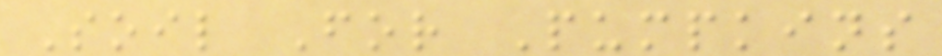Soil For Pumpkins
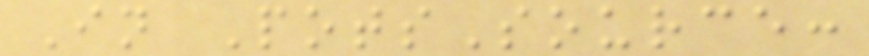In PotsSource:
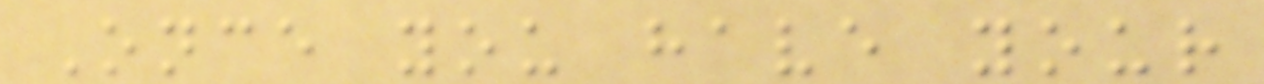Once you have your
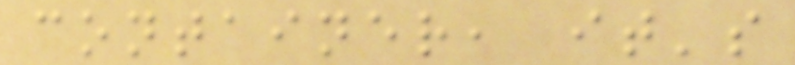container, it's
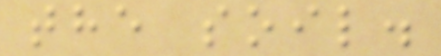the soil.
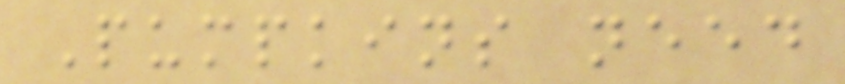Pumpkins need
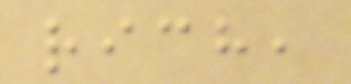rich,
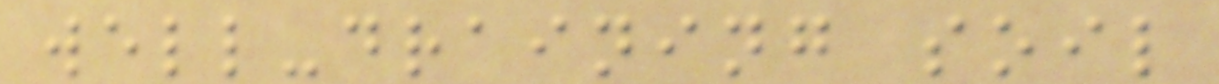well-draining soil
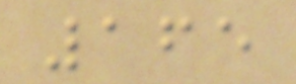165
